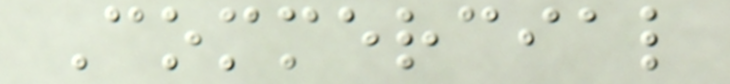Commercial
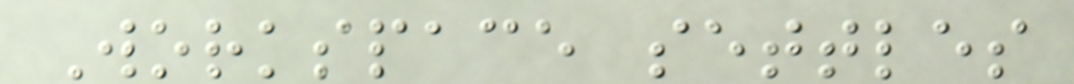Workspace settles
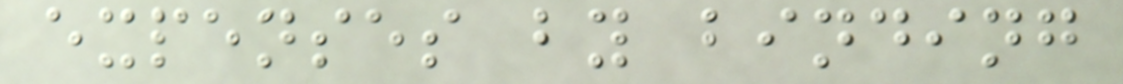expenses by binding
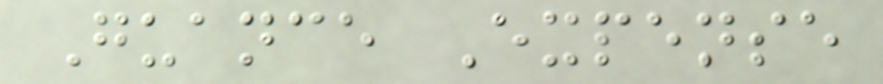Guance Expense
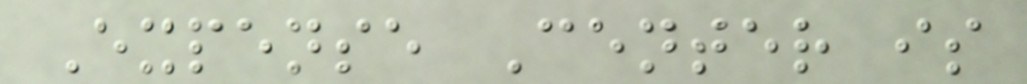Expense Center is
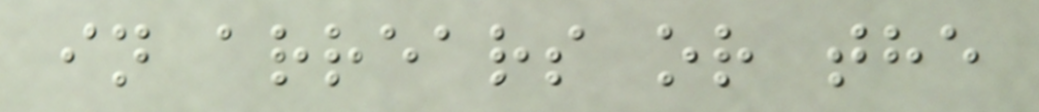in arrears or the
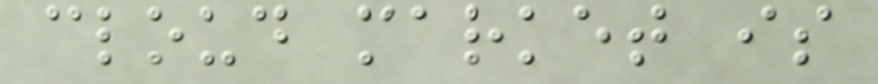cloud market is
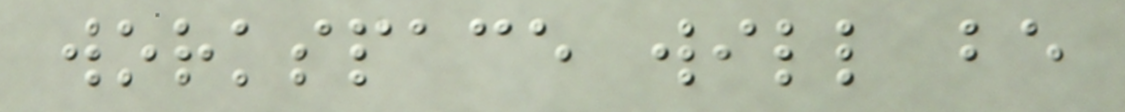workspace will be
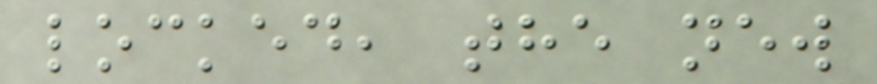locked, the new
